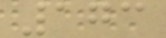173
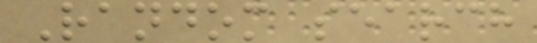Random search
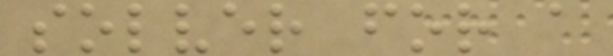solver for a
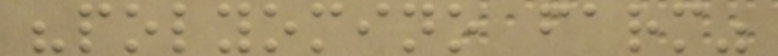"polyomino farm"
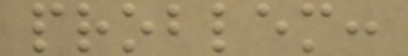problem:
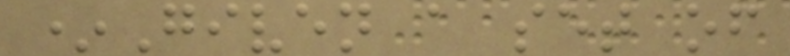*Given a set of
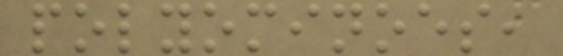polyominoes,
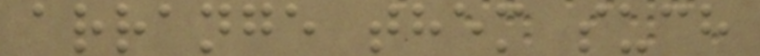arrange them such
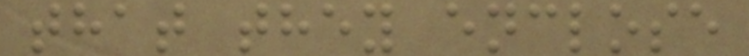that they enclose
